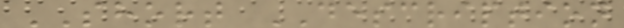SHORT DESCRIPTION
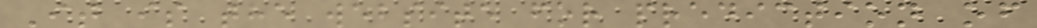It is the website for prediction of
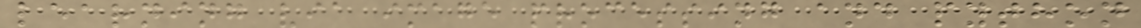learning via image processing and python
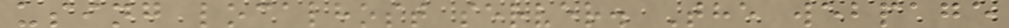using localhost server. The webpage
